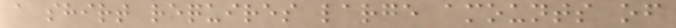a shirt requires large amounts of
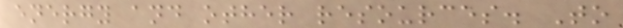energy and other resources. To
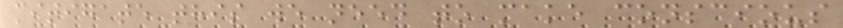mitigate this we need to make conscious
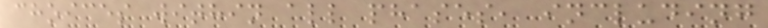choices within all phases, including
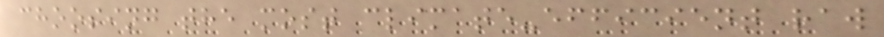choosing the most climate-efficient raw
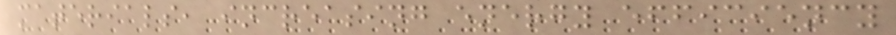materials, increasing energy efficiency
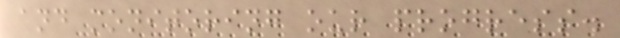and monitoring our progress.
